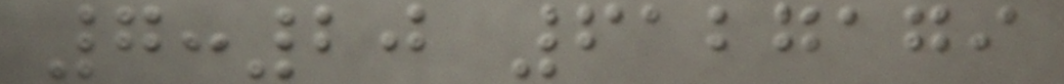7:20 6127179
